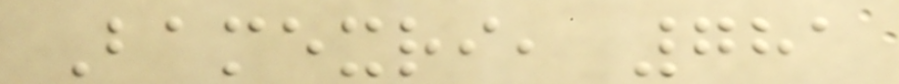Bamexri, 781
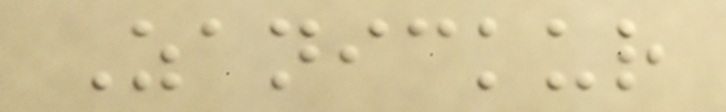Zanickur
